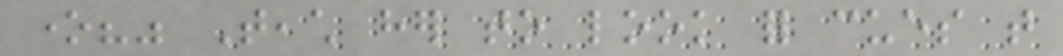one?" Teach her to look for cues that
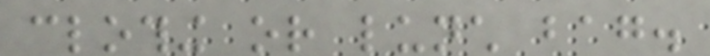clothing or lunch bag.
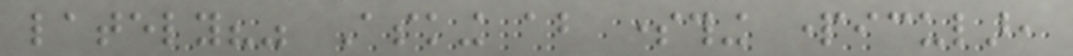lately?" Asking about something particular,
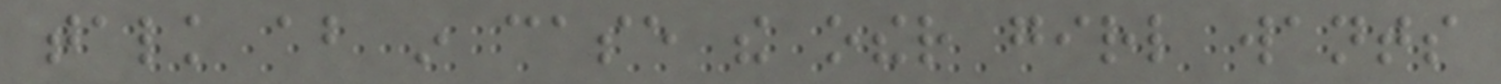talk about in case the other girl wants
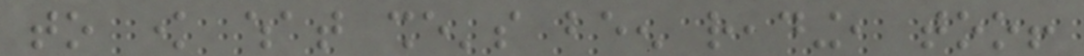to know what she's been reading, too!
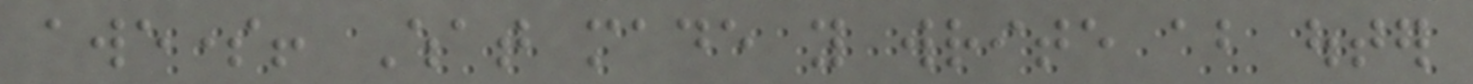awesome! What made you write about outer
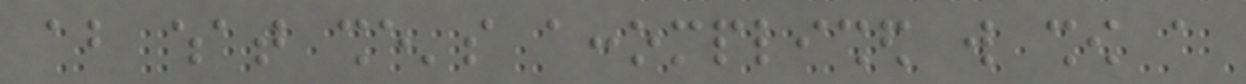about what she's accomplished will show a
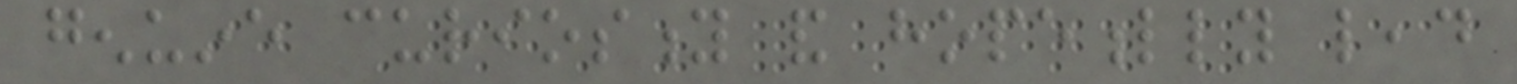genuine curiosity and hopefully lead
